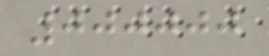000000
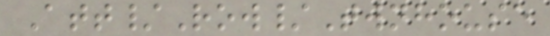Att/Row/Twnhouse
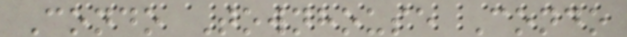Condo Townhouse Condo
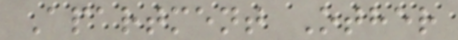Apartment Other
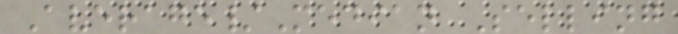Average/Median Selling
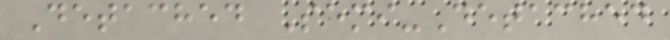Detached Semi-Detached
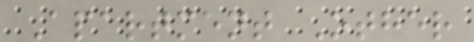Apartment Other
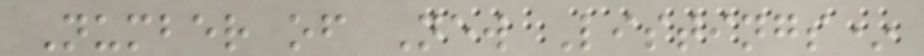Number of New Listings*
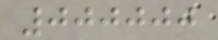000000
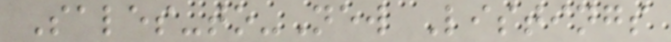Sales-to-New Listings
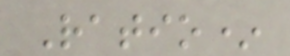Ratio*
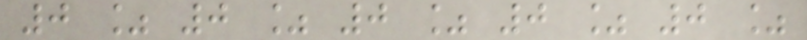0 % 0 % 0 % 0 % 0 %
